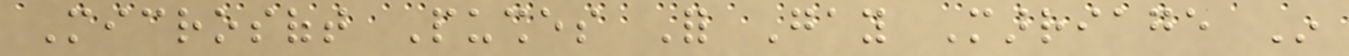Microsoft Pushes For Gay Marriage In
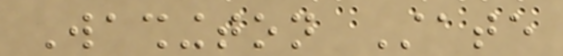Washington State
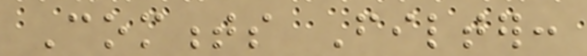Comments Filter:
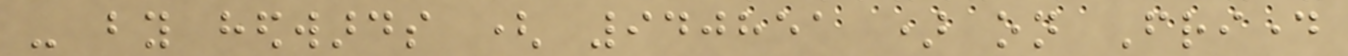- by hedwards ( 940851 ) on Friday
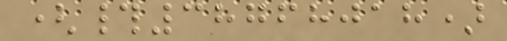(#38768018)
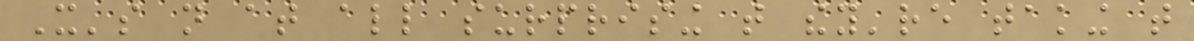It's not at all surprising that they're taking that
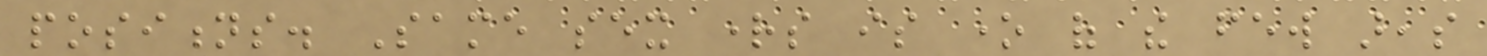positions. Same sex rights is one of the few areas
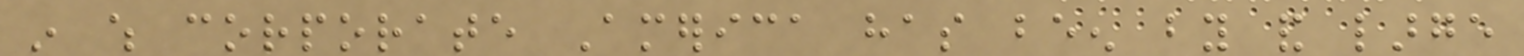in which corporate America has been by and large
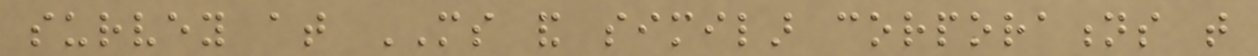survey at MS and similar corporations that
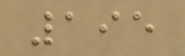195
